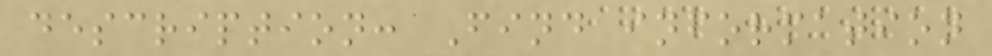description: Find information
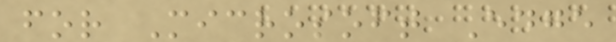for Microsoft Edge
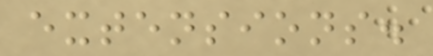extensions.
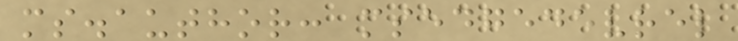ms.author: msedgedevrel
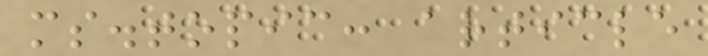ms.topic: article
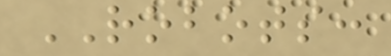ROBOTS:
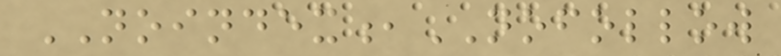NOINDEX,NOFOLLOW
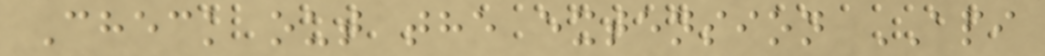Check out the extension API
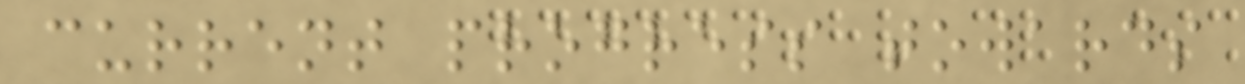current progress towards
